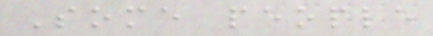Some people
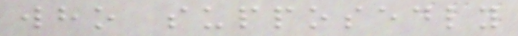who supposedly
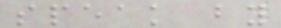speak by
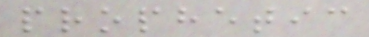prophetic
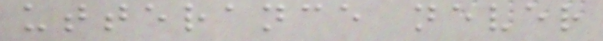utterance never
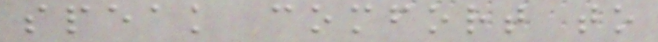speak comfort to
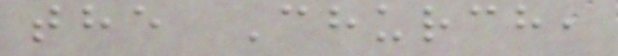the Church,
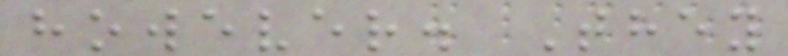however. They
